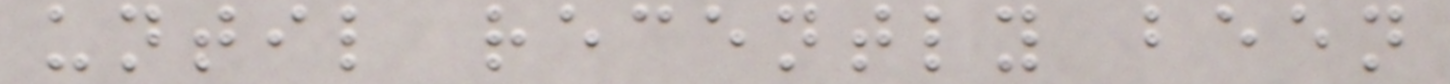until recently been
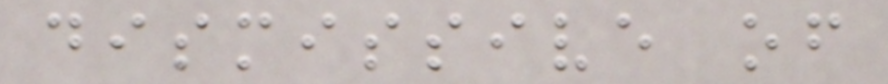dismissive of
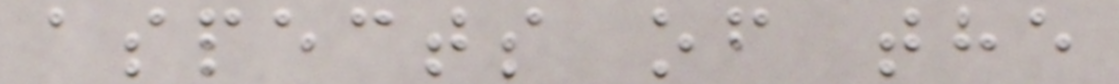aspects of the
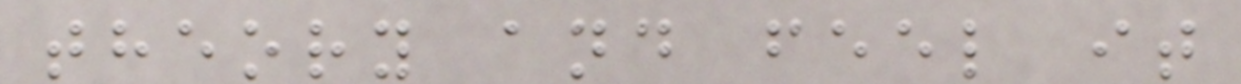theory and feel it
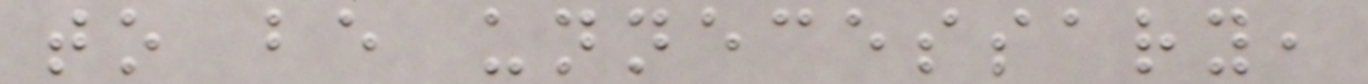to be unnecessary,
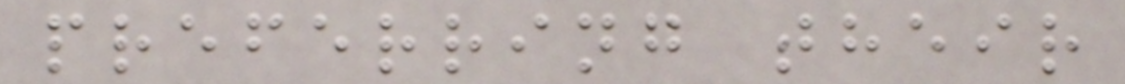preferring their
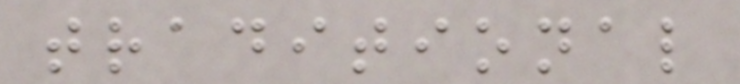traditional
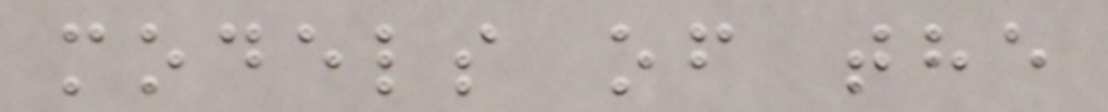models of the
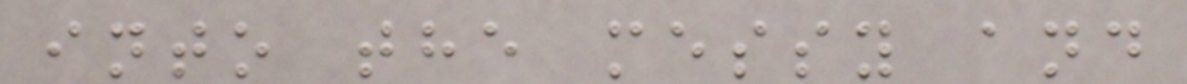into the messy and
